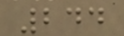244
